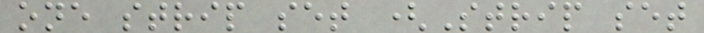one strip set (Strip set
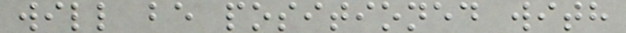will be positioned with
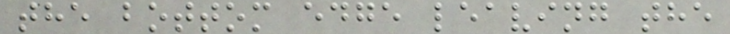the bottom edge leaving the
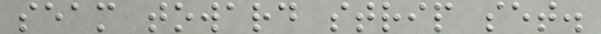seam toward strip set.
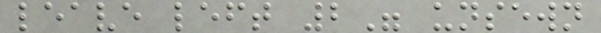leave left 2" unsewn
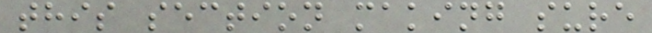this section making sure
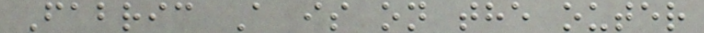Fabric A is on the outer
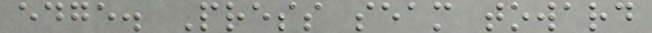edge. Press seam toward
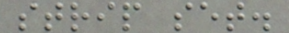strip set.
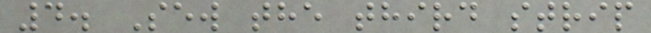4. Sew the third strip
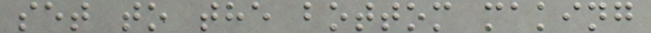set to the bottom making
